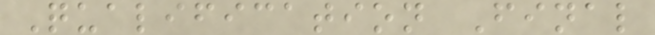Qualification Final
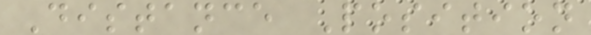Distance Position
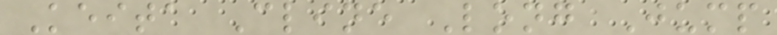Keita Cline Long Jump
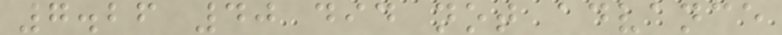7.26 40 did not advance
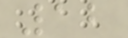12
